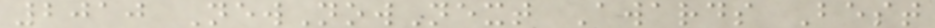2010 NewNowNext Awards Best
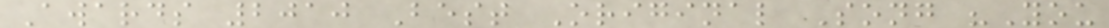Awards 2010 Best Original Song "You
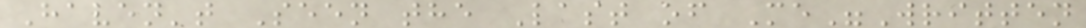Haven't Seen the Last of Me"Written
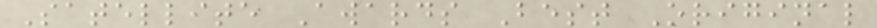Satellite Awards Best Original
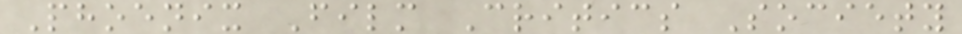Phoenix Film Critics Society
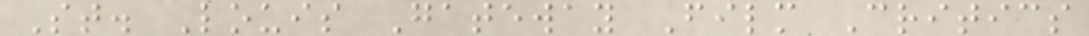St. Louis Gateway Film Critics
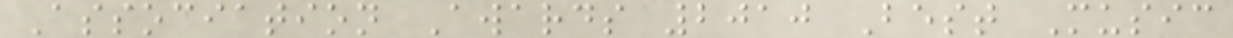Association Awards 2010 Best Music
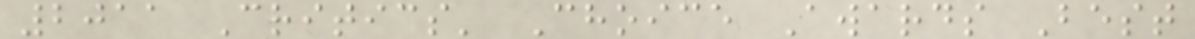2011 Critics' Choice Awards Best
